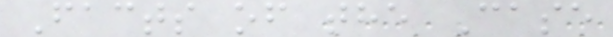Facts of the Case
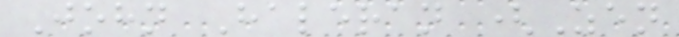John Haleran (Zen
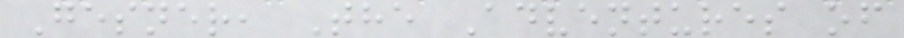Gesner, The Adventures of
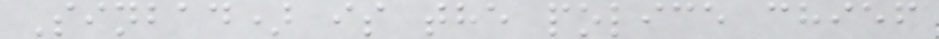Sinbad) is the police chief
